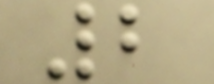2
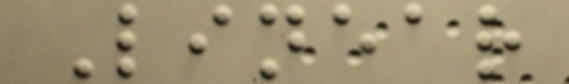Linear
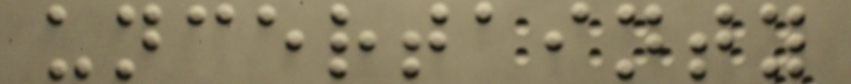uncertainty
